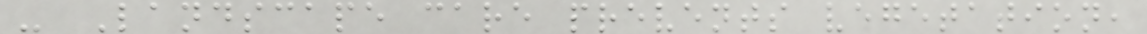- Landscape care prevents vegetation,
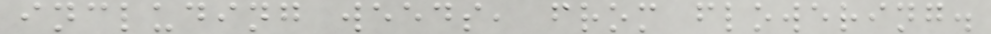including weeds, from flowering.
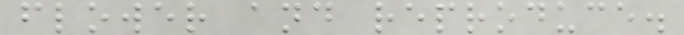flower and reproduce.
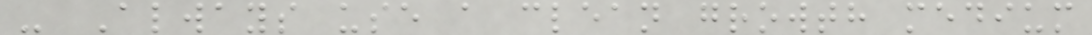- Always use a clean growth medium
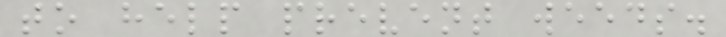to help prevent weeds.
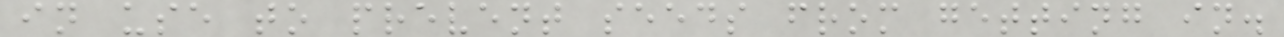in use to prevent seeds from getting in.
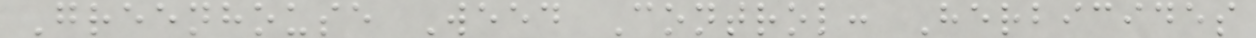Greenhouse Weed Control: Herbicides
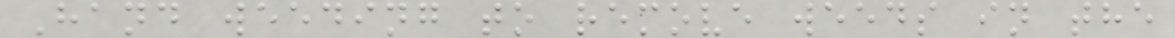Hand weeding to remove weeds in the
